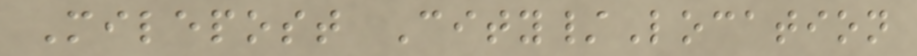Milepost City/Location
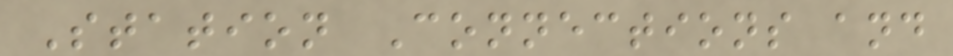Station Connections and
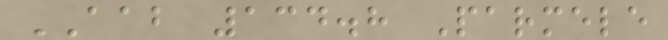AAB 134.8 Parmele
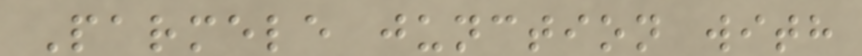Parmele junction with
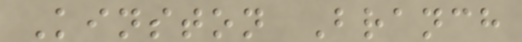Kinston Branch
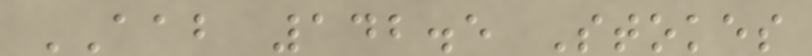AAB 142.5 Stokes
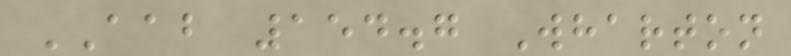AAB 154.7 Wharton
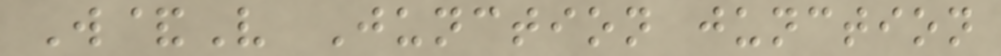W&V Junction junction
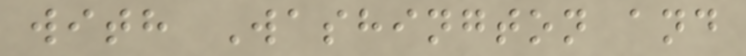with Washington and
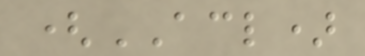(ACL)
